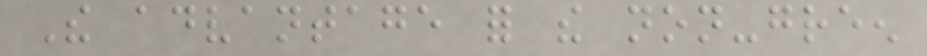The advantage for the non-green
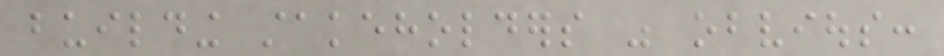building stakeholders was obvious:
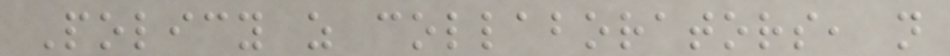Policy as collaborators, not
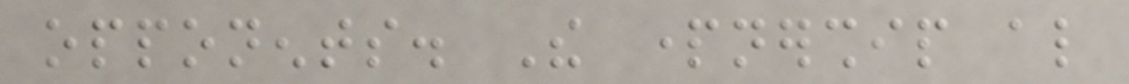opponents. The partnership also
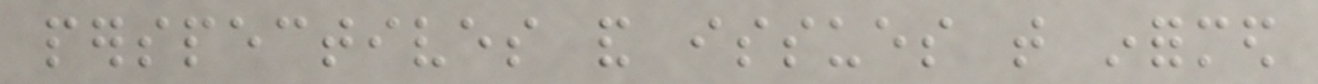perspectives and issues that informed
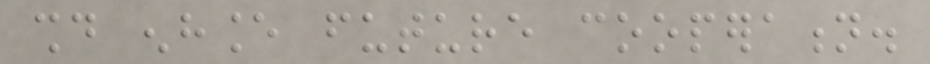should enhance future cooperation.
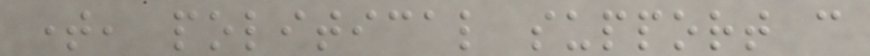time, political support can
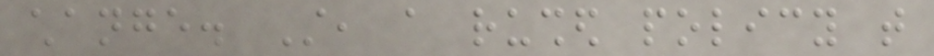change. Still, a rushed policy that
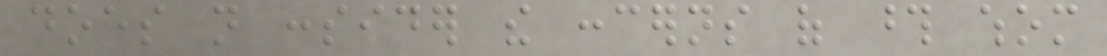does not consider the concerns of those whom
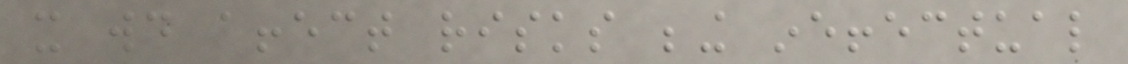it would affect risks being ineffectual
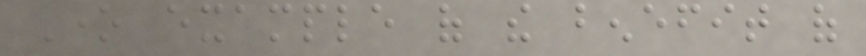One example of the benefit of
